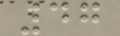47
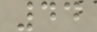44
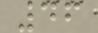46
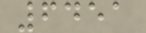6451
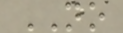NO
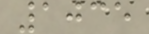1035
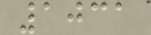1031
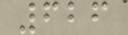626
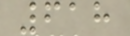618
